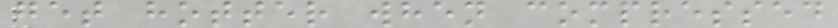get hotter when compressed
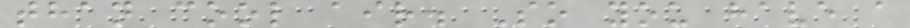than cool air. So you have a
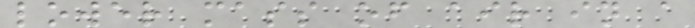lower mass of air in a
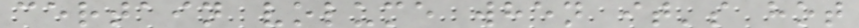certain volume when it's hot
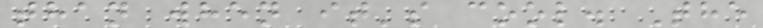than when it's cool. The
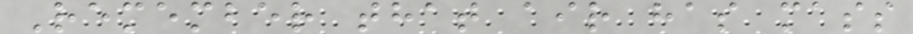Remember that air has mass
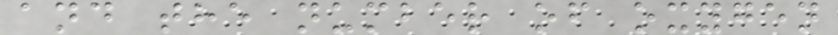and the number of oxygen
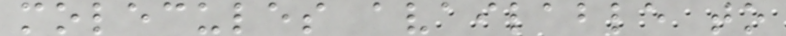molecules available to
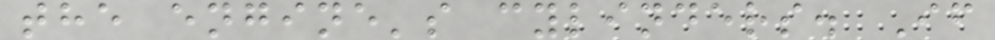the engine's cylinders. If
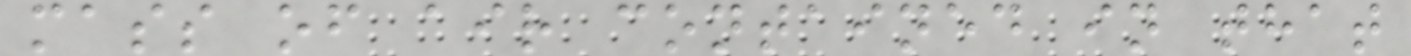mass of air contained in that
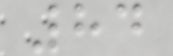84
